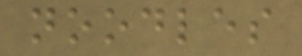noodles
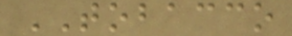TOBACCO
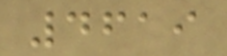4619
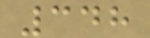348
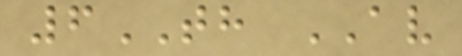6TH AV
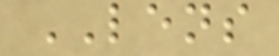LENS
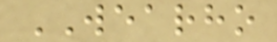WEARHO
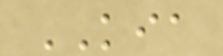KIA
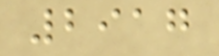2917
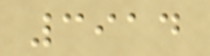3914
